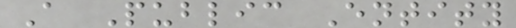A Public Entity
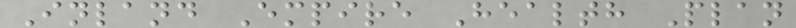Inland Empire Health Plan
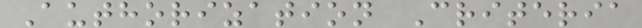Authorization Criteria
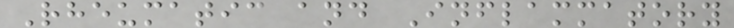Rheumatic and Inflammatory
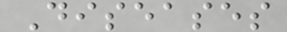Diseases
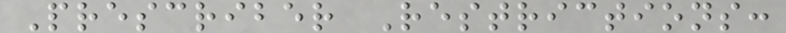Prescriber Restrictions:
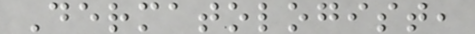Dermatologist,
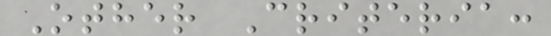Other Criteria:
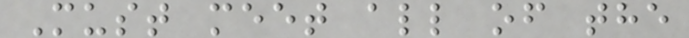Must meet all of the
